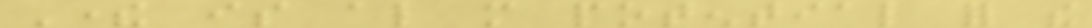There is also more potential for the
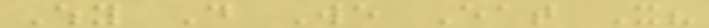Why Do We Eat It?
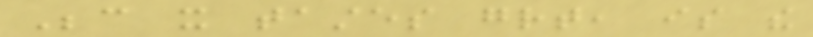Because it tastes great, is the
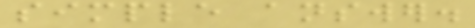simple answer.
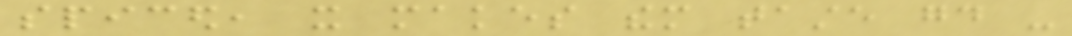spiced, it makes them taste good -
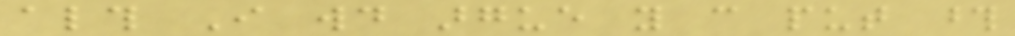although I would argue you can put those
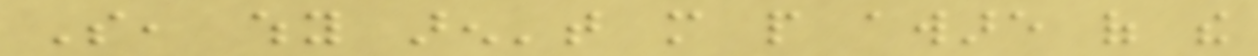So, why aren't more people aware of the
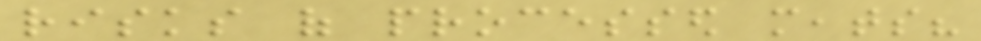risks of processed meats?
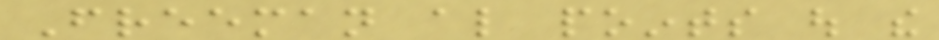Freeman also points out the
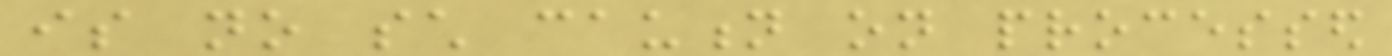is no such caution on processed
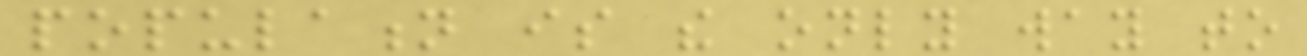population is the only way to
